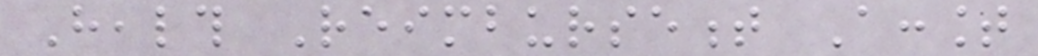Health Reimbursement Account
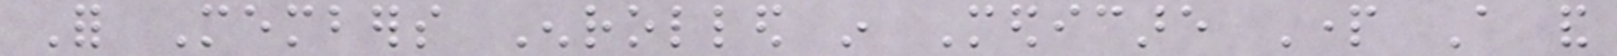For Members Enrolled in Medicare Part A and
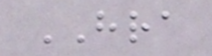HRA
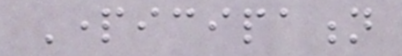Participation
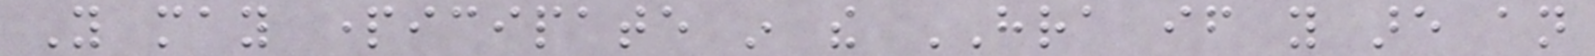You may participate in the HRA if you are an
